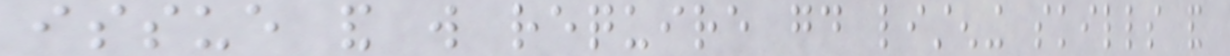issue and will require good listening skills and
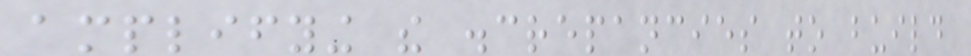amplifying the discrepancies to build
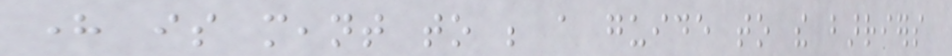here is meant to be a guide to the barriers
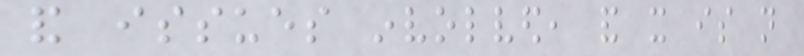and issues involved, and it is not
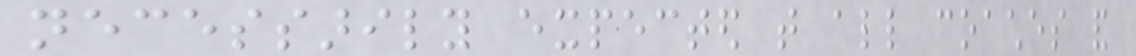necessarily expected that all coaches and
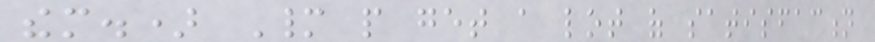them.) Many people get a lot of satisfaction
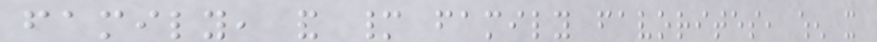family, and many family favorites, when it
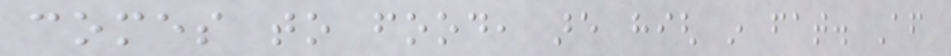comes to food, are high in fat. After
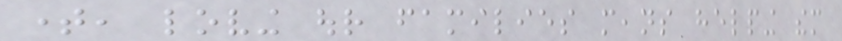time, loving our families means helping them
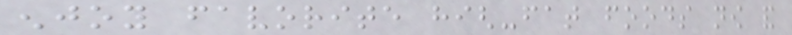enjoy favorite high-fat foods now and
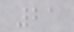21
